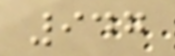947
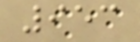953
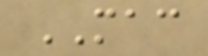MAC
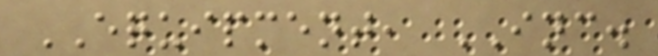EQUIPMENT, INC.
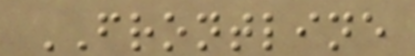FRONTLINE
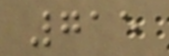715
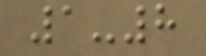1-8
